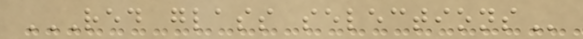RED GLASS SELECTIONS
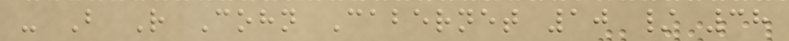- B R Cohn Cabernet 10 / 38
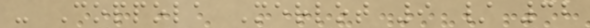- Coppola Merlot 9 / 32
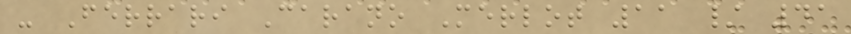- Ferrari Carano Merlot 11 / 41
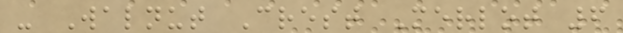- Walnut Crest Merlot 6
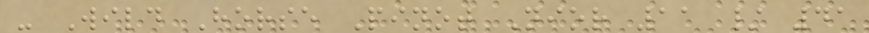- Wild Horse Pinot Nior 11 / 41
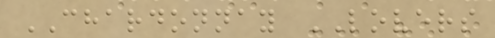CHARDONNAY LOVERS
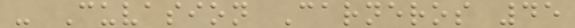- Cuvasion Carneros 45
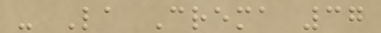- La Crema 37
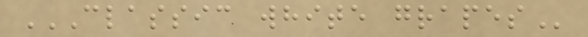CLASSIC WHITE GRAPES
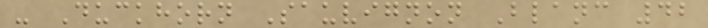- Duckhorn Sauvignon Blanc 42
